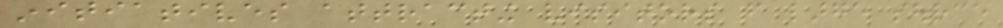initiatives attracting visitors from large source
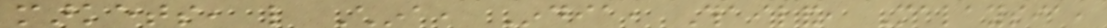markets, like China, India, Thailand, Malaysia,
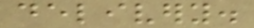delivery.
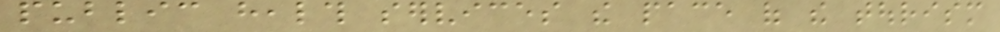public health services the pace of the tourism
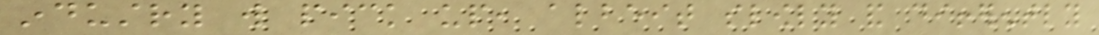industry will pick up, albeit slowly and differently
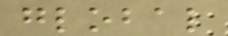global
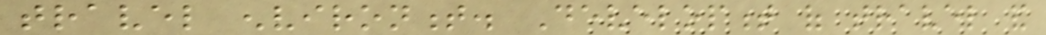travel environment. Development of travel and
